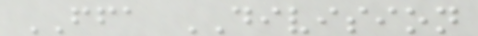FFA DIVISION
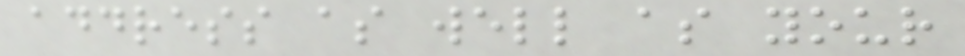address as well as your
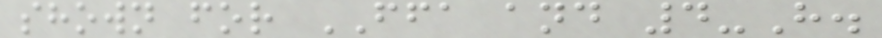shown for FFA and 4-H.
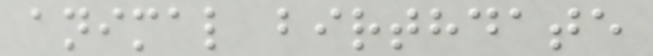animal birthdate
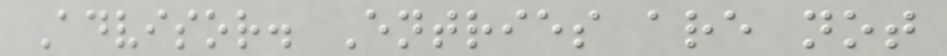Advisor. Entries are not
